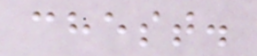chest.
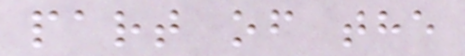part of the
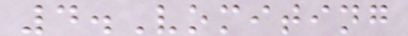4.Vomiting
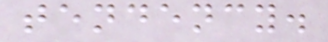tendency.
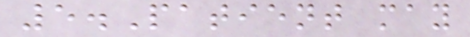5.Patient may
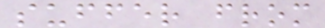suffer from
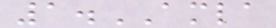1.AMLA
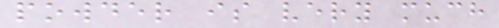powder is very much
